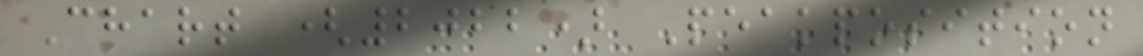Chart (2022) Peakposition
